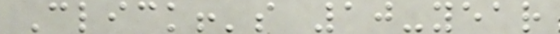Click!'s 10-year
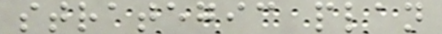strategic plan
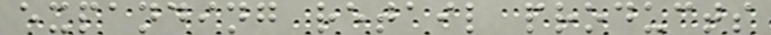expanding retail products
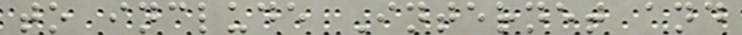to include Internet and
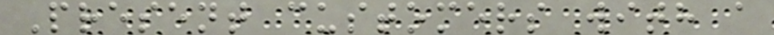Present customers with a
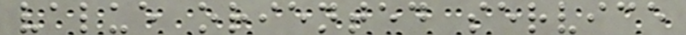value oriented service
